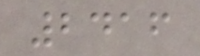2416
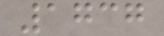1737
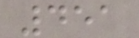451
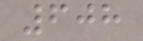608
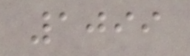1099
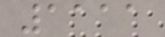1111
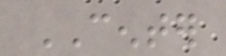CENTER
